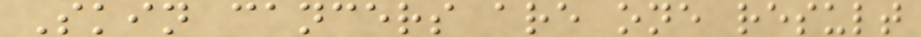Skin cancers are one result
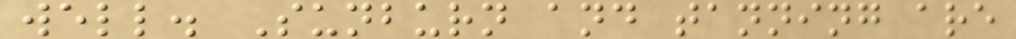well. Sunburn and tanning are
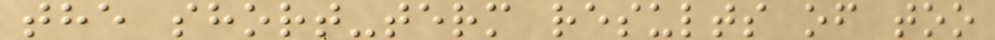the short-term results of too
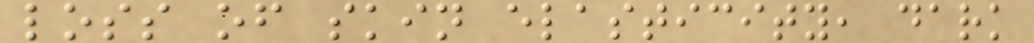loss of skin elasticity, dark
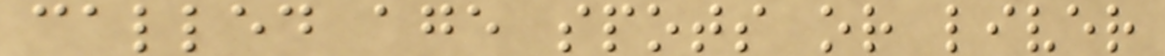called age spots or liver
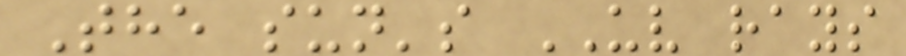The sun's UV rays
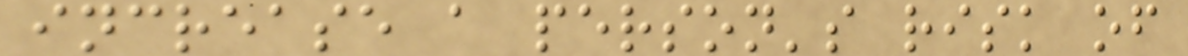increase a person's risk of
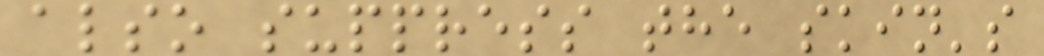also suppress the skin's
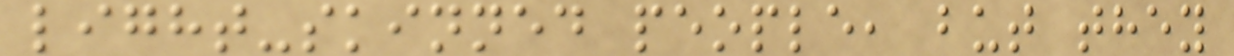light-skinned people, but they
